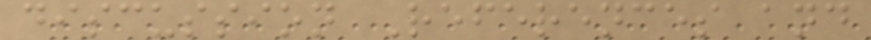discussion References and
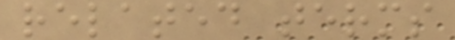related terms
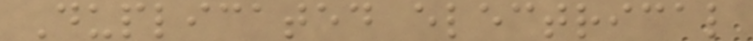Duplicated electrical
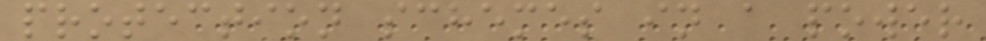protection schemes in a power
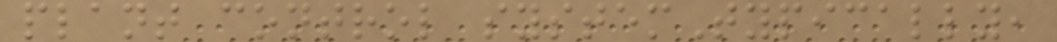plant control systemTypically,
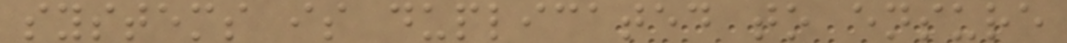systems is duplicated to ensure
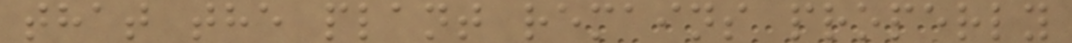that the plant remains properly
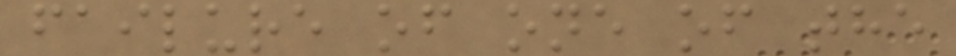failure of one of the
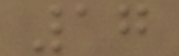17
